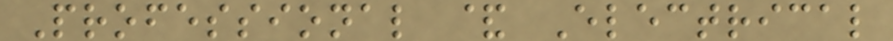Professional & Electrical
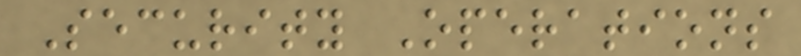Security Operations
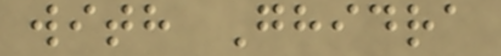with Ghidra
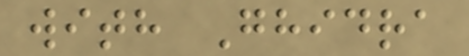with Ghidra
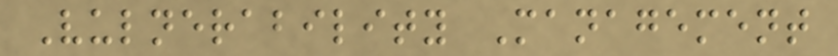Vulnerability Management
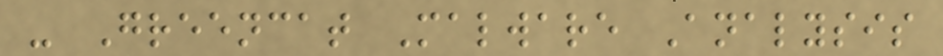- Greencat Malware Analysis
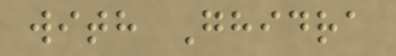with Ghidra
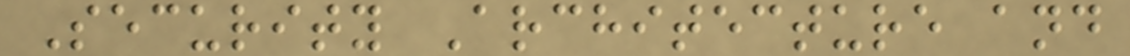Security Architecture and
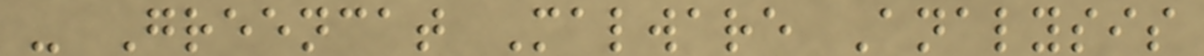- Greencat Malware Analysis
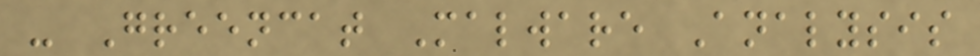- Greencat Malware Analysis
